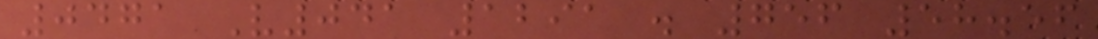0471 V041 1291 . 756 58.56
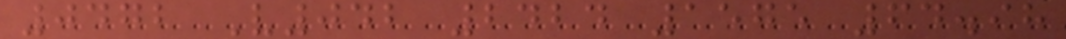0472 V042 2424 1575 64.98
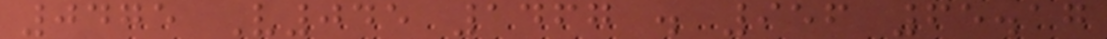0475 V045 1467 . 956 65.17
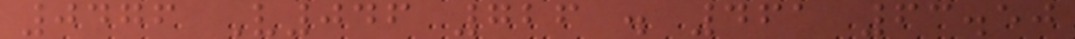0476 V046 726 . 461 63.50
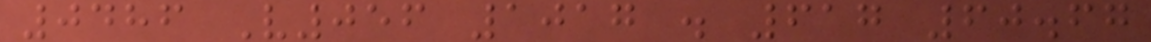0486 V056 1017 . 617 60.67
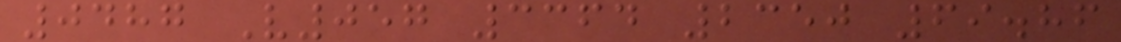0487 V057 3364 2350 69.86
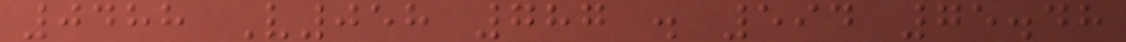0488 V058 787 . 594 75.48
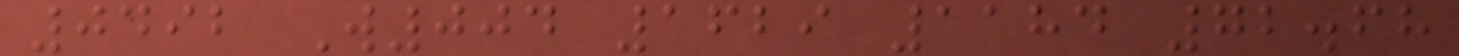0492 W004 1629 1184 72.68
